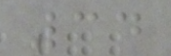34
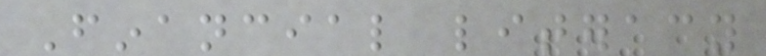Financial literacy
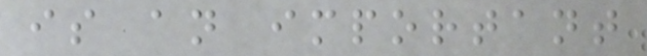is an important
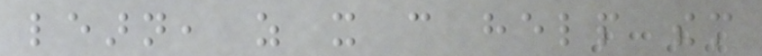learn, as it can help them
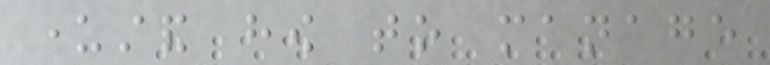understand how to manage
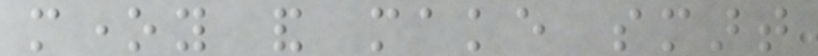money and make smart
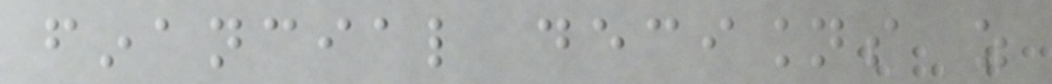financial decisions as
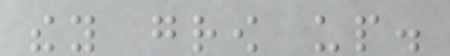they grow up.
